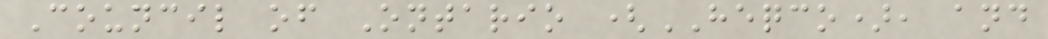Council of Ontario (HEQCO), and
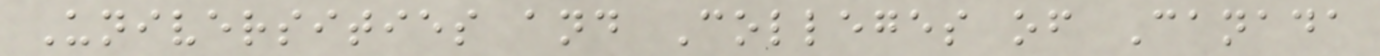Universities and Colleges of Canada
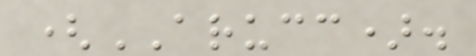(ARUCC).
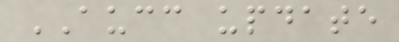AUCC update
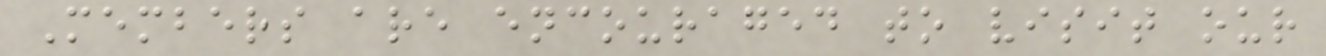Members are encouraged to visit our
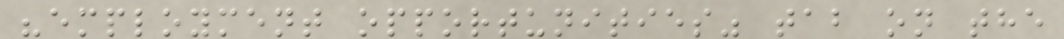"employment opportunities" tab on the
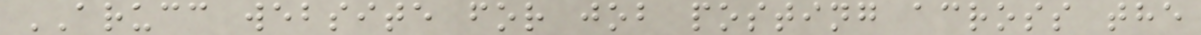ARUCC website for job posting across the
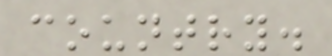country.
